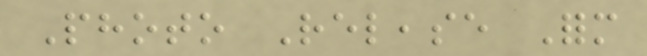Photo Release Form
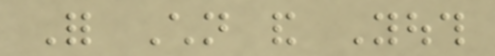For Children and Youth
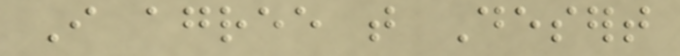I agree that Desert
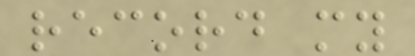record my
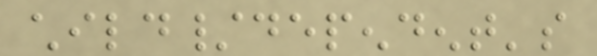child/dependent's
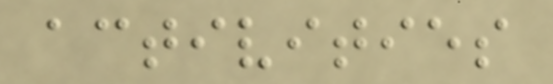activities
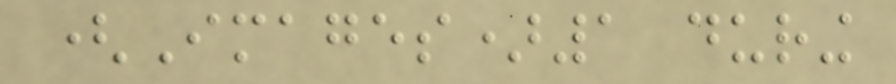(Images)1 during
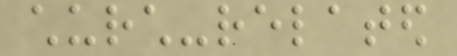church-related
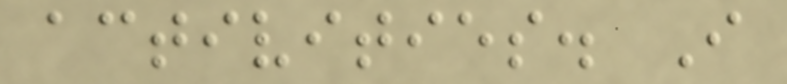activities. I
